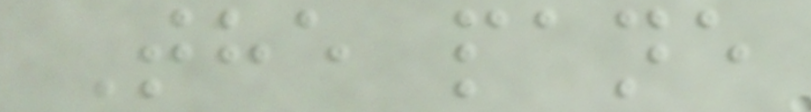The pane
